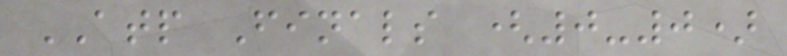ATP Finals (0-0)
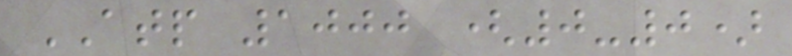ATP 1000 (0-0)
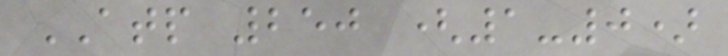ATP 250 (1-0)
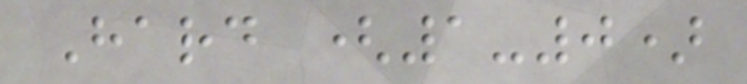Hard (1-0)
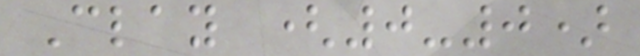Clay (0-0)
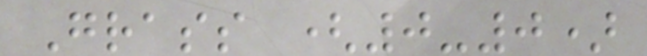Grass (0-0)
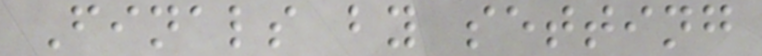Finals by setting
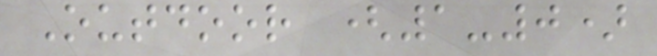Outdoor (1-0)
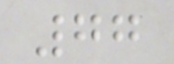77
